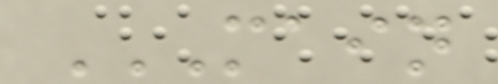MAIN
